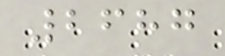2687
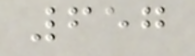657
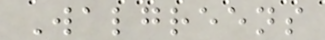Walgreens
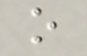o
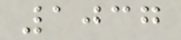1037
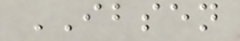IBSEN
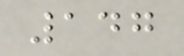147
